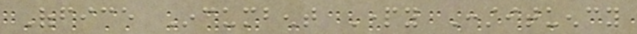Office Incumbent Party Constituency
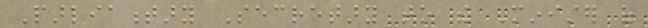Parliamentary Secretary to the Minister of
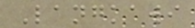Langkawi
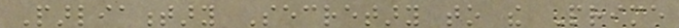Parliamentary Secretary to the Prime
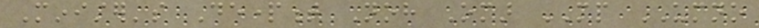Minister's Department Noh Omar MP UMNO
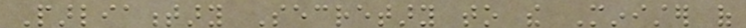Parliamentary Secretary to the Minister of
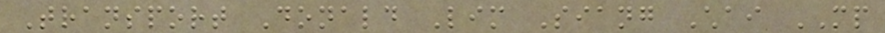Transport Donald Lim Siang Chai MP
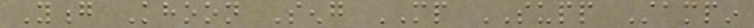Yong Khoon Seng MP SUPP Stampin
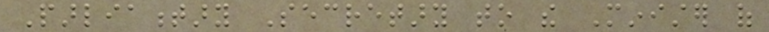Parliamentary Secretary to the Minister of
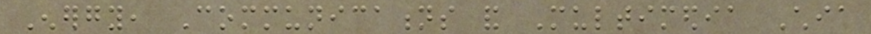Energy, Communications and Multimedia Chia
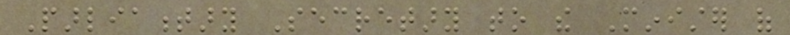Parliamentary Secretary to the Minister of
